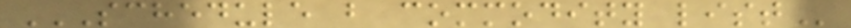SCHEDULE B COMMODITY LIST
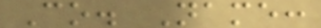Co. Name:
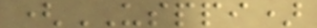(USPPI)
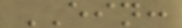EIN:
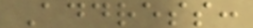Address:
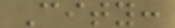City:
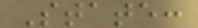State:
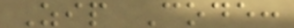Zip Code:
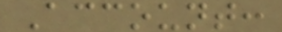Account:
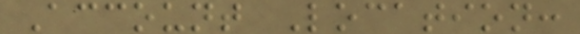Account Location:
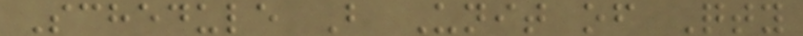Schedule B Unit of Qty
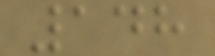148
